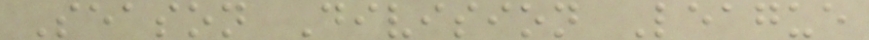Season Division League
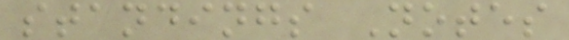standings Notes
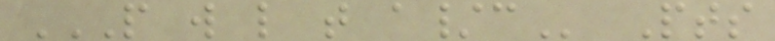P W L T A/C Pts
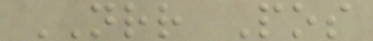NRR Pos
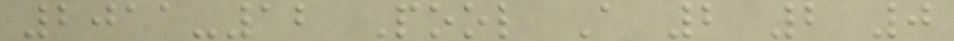2011-12 Pool A 2 2 0
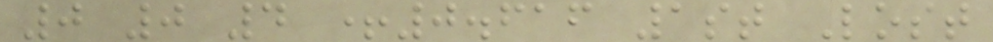0 0 4 +0.616 1st Lost
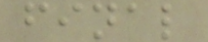final
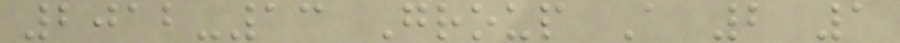2012-13 Group A 2 1
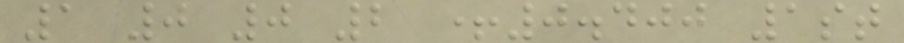1 0 0 2 +0.400 1st
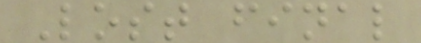Lost final
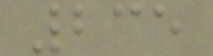235
